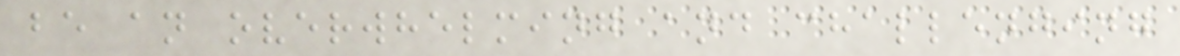be an overwhelming and challenging
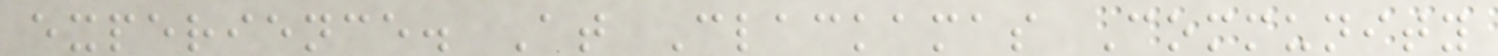experience. At Clackamas Community
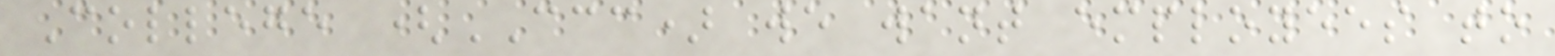College (CCC) we want employees to
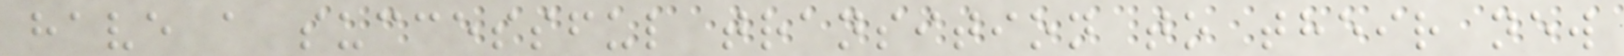have a successful transition to their new
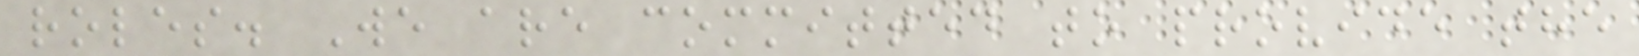roles. We are committed to provide the
